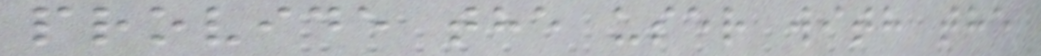provide the user with the
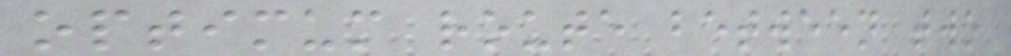optimum route between two
